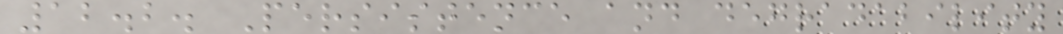12.2. Persistence and degradability
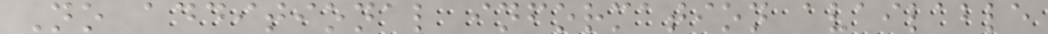No additional information available
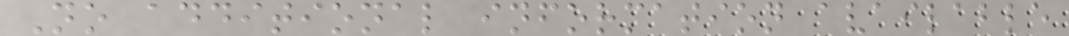No additional information available
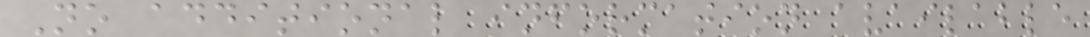No additional information available
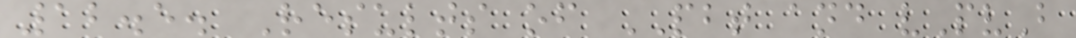12.5. Results of PBT and vPvB
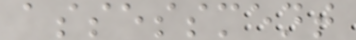assessment
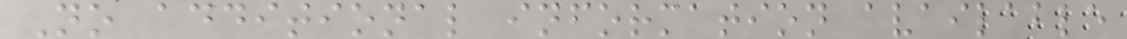No additional information available
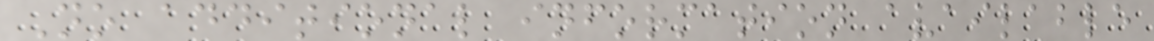No additional information available
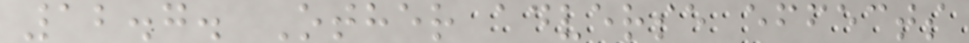12.7. Other adverse effects
